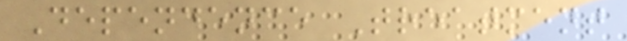Dependence Treatment
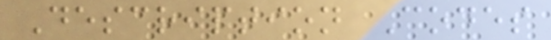Description Codes
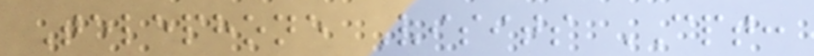Telephone Visits CPT:
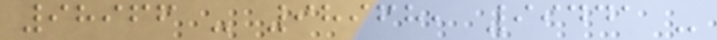98966 - 98968, 99441 -
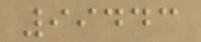99443
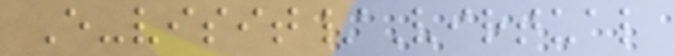E-visit/Virtual
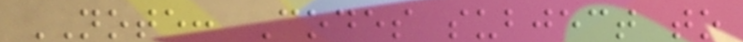NOTE: Codes subject to
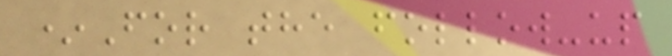*For the follow-up
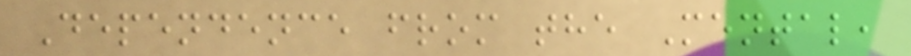Dependence from the Mental,
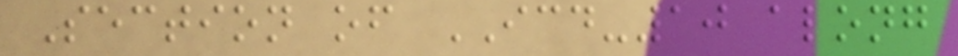Section of ICD-10 along
